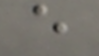e
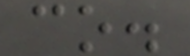co.
